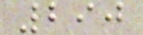290
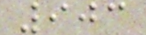903
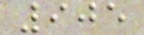905
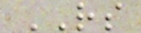RS
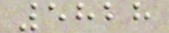5828
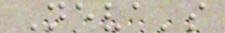Neva's
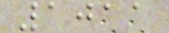1011
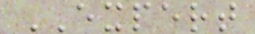EXPERT
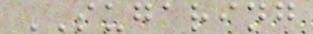SUGARING
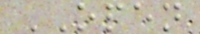OPEN
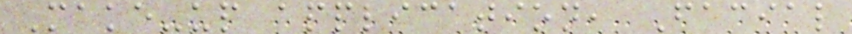Make-up application, Facial
